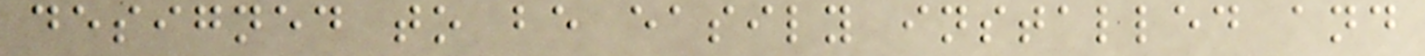designed to be easily installed and
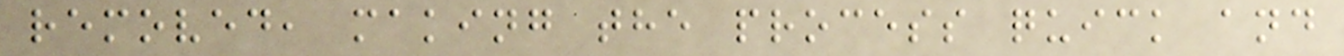removed, making the process quick and
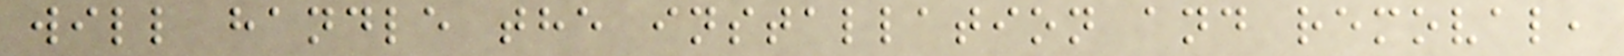will handle the installation and removal,
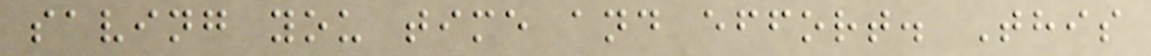saving you time and effort. This
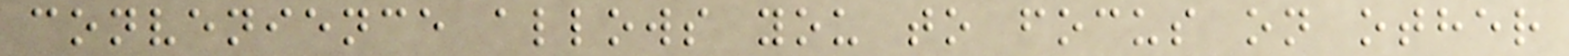convenience allows you to focus on other
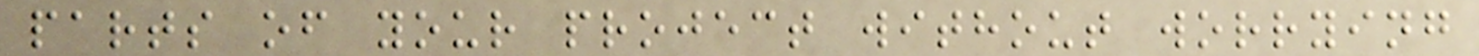parts of your project without worrying
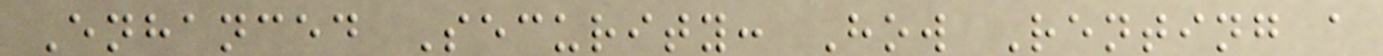Enhanced Security: How Renting a
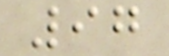97
